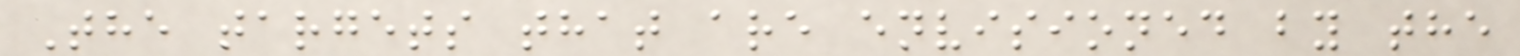The targets that are envisioned by the
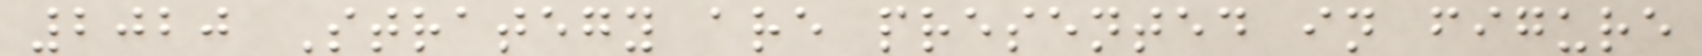2020 Strategy are presented in figure
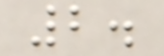2.
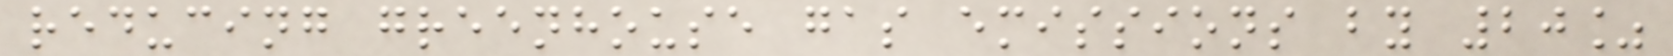reducing greenhouse gas emissions by 20%
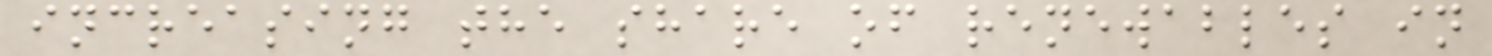increasing the share of renewables in
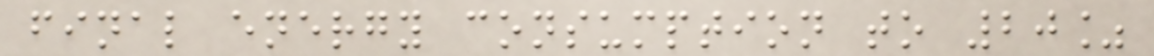final energy consumption to 20%
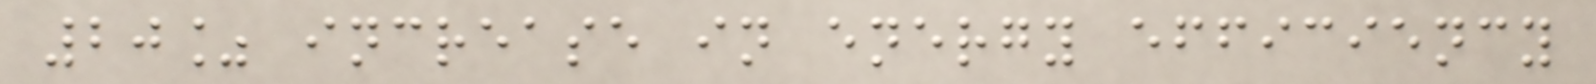20% increase in energy efficiency
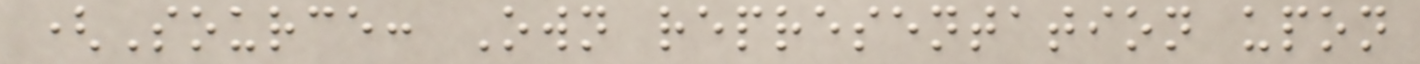(Source: Own representation upon
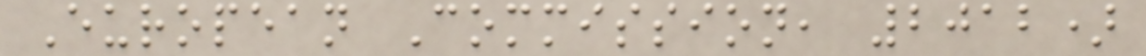European Commission, 2012)
